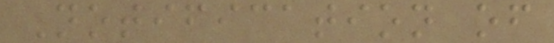Notification of
